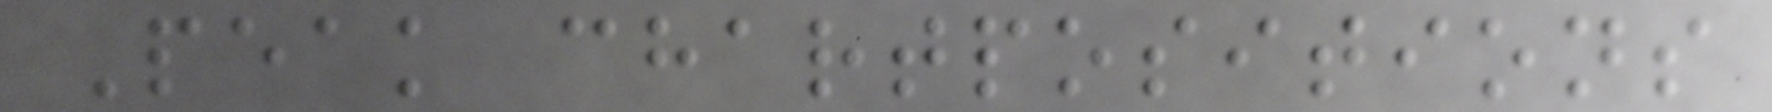Peak chartpositions
